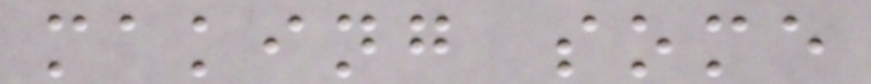making some
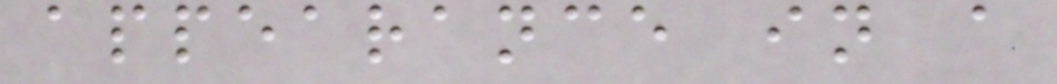appearance in a
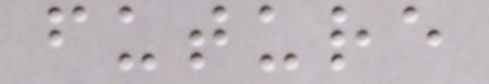future
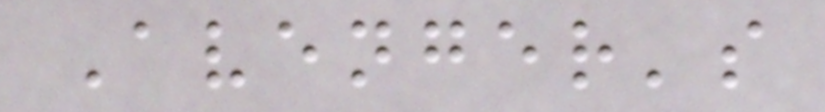Avenger's
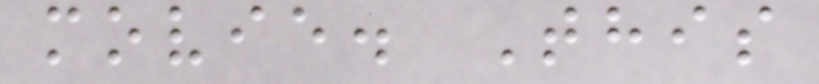movie. This
